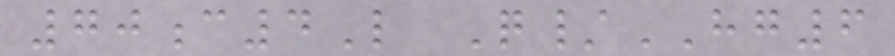70c4L Q/HG6
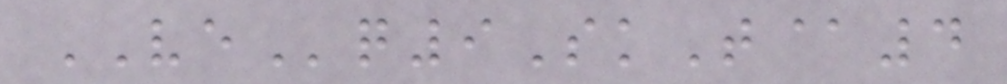VEq9SkT@4
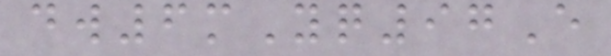dw6mYq97E
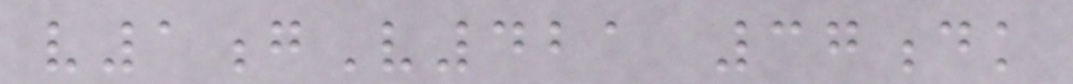v1gV421 37dk
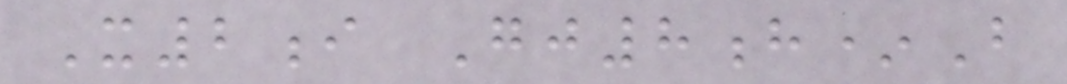X2i Gj8h*B
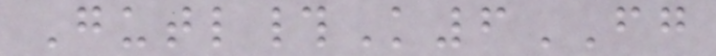Gutl#K6FG
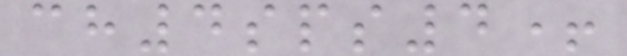ch4sps4+
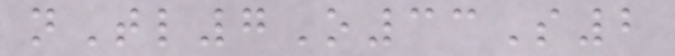nTl7O33S2
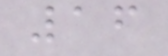16
